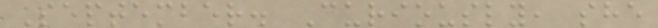September. Curiously, she
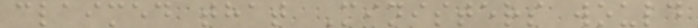claimed that Ministers would
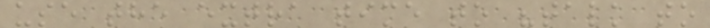use the extra time to "talk to
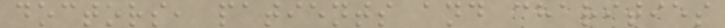doctors, patients and charities
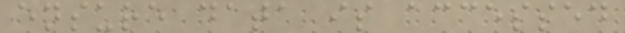ensure data is accessed
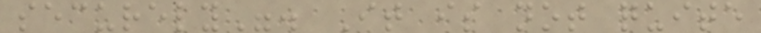securely". It is not quite
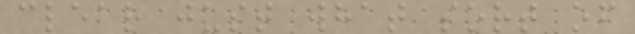clear just what sort of
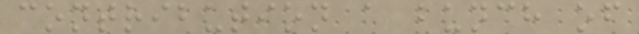contribution a bunch of
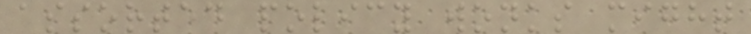assorted policy wonks might
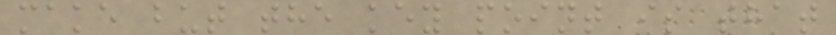make but the key point is that
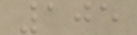105
